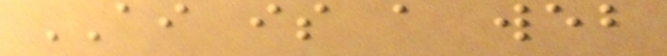AI is a web
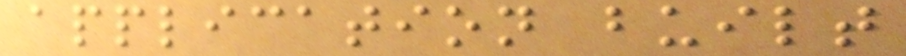application built
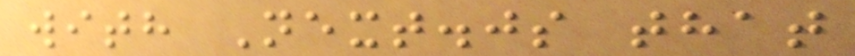with Next.js that
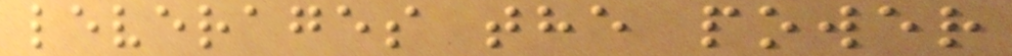leverages the power
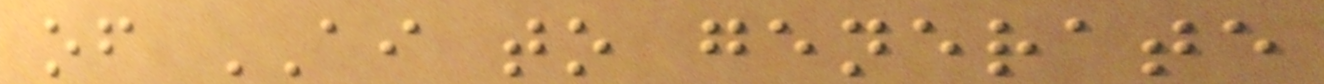of AI to generate
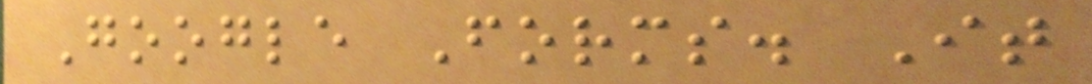Google Forms. It
